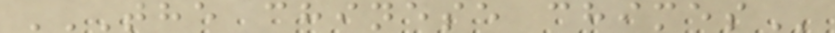THE CHINESE CHIMES
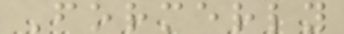Formerly
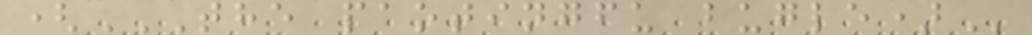(THE PAOTINGFU BUGLE)
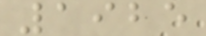1925
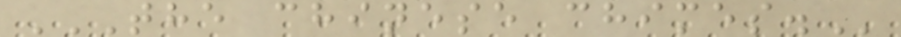THE CHINESE CHIMES.
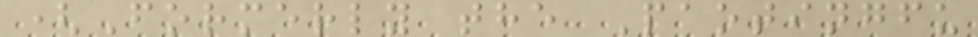(Formerly the Paotingfu
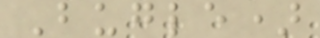Bugle)
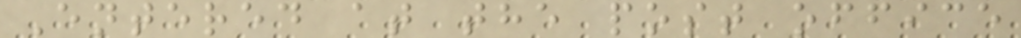Entered at the post office
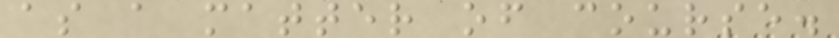as a matter of course.
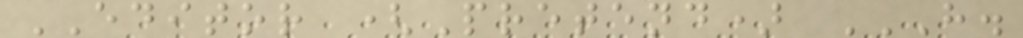EDITOR (Pretend) H.
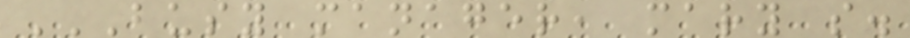BUSY MANAGER, MARY S.
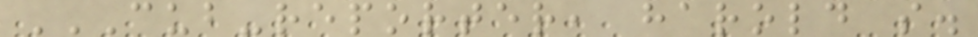CUB-REPORTER, HAROLD S.
